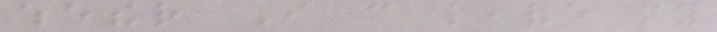whether I can leave my
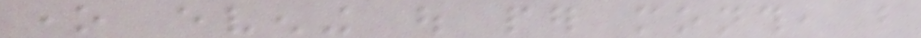one evening out per month, but
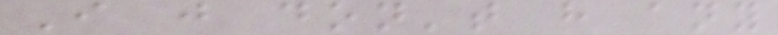I just don't have any
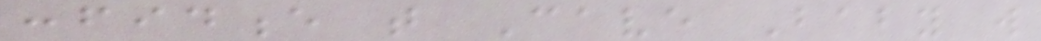confidence that Cave Baby will
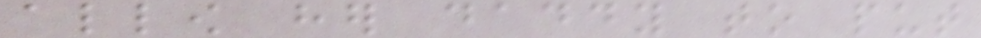allow her daddy to put
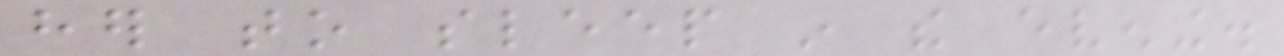her to sleep in the evening.
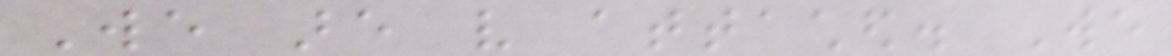We are very attached. We
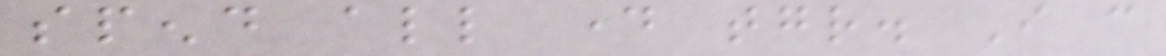spend all day together. I can
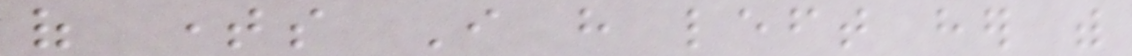of times I have left her with
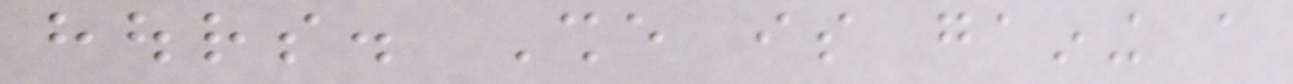hours. She is gaining a
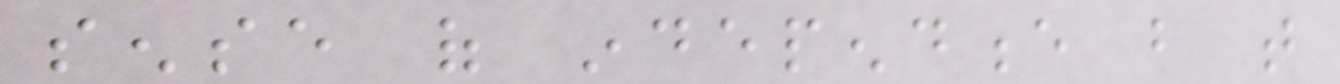sense of independence but that
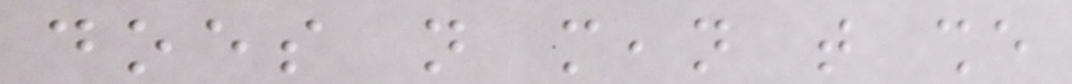does not mean that she
